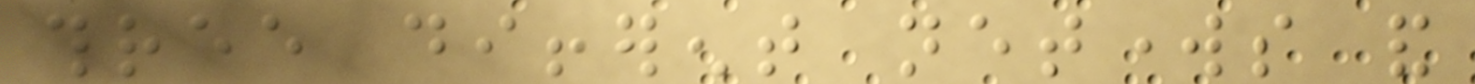three different networks and
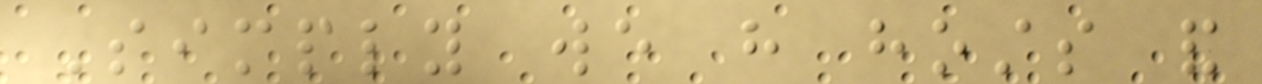Simply we have hosts and
